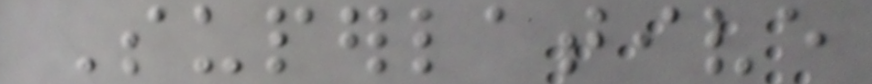Superlative
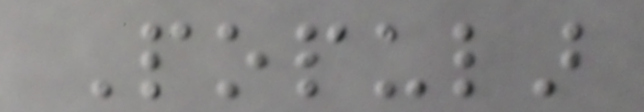Popular
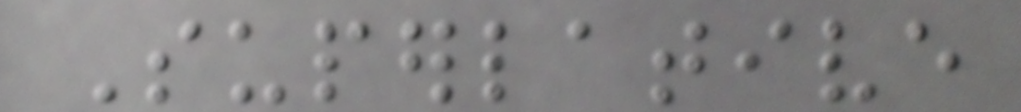Superlative
